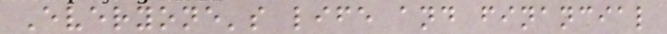Everyone's life and financial
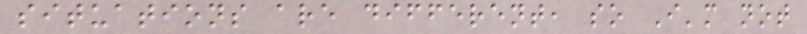situations are different, so I'm not
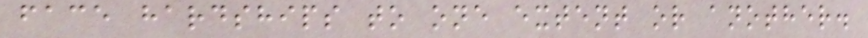face hardships to one extent or another.
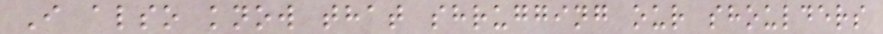I also know that shrugging our shoulders
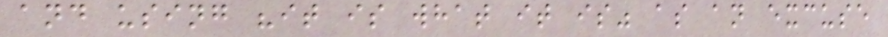and using "it is what it is" as an excuse
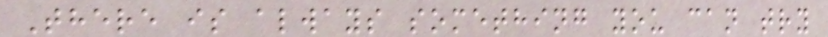There is always something you can try
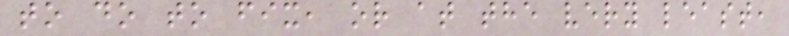to do to fix, or at the very least,
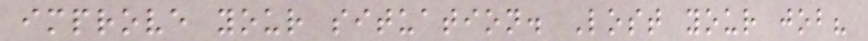improve your situation. Lost your job?
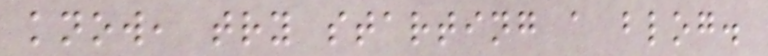know, try starting a blog.
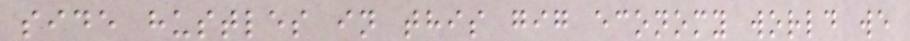side hustles in this gig economy world we
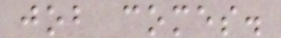job comes.
